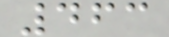463
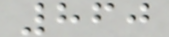860
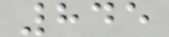845
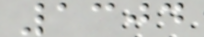1304
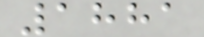1881
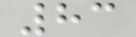83
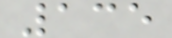135
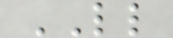LL
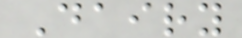Dairy
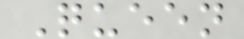Queen
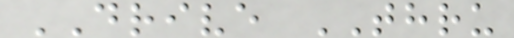DRIVE THRU
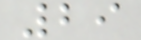29
